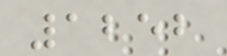1252
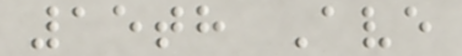15th Ave
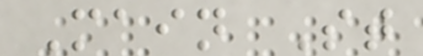Main St
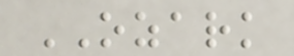OZARK
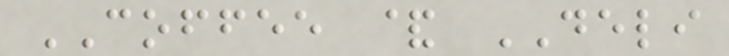COFFEE & DELI
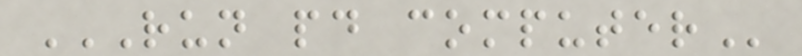RUN PD COMPUTER
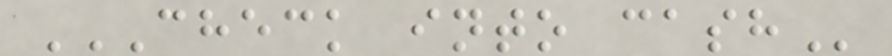CHECK INTO CASH
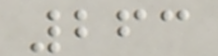263
